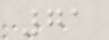71
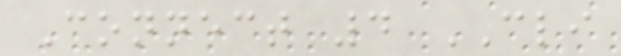Connect 4 CLI
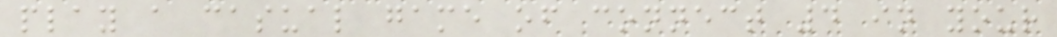play a casual game of connect 4 in your
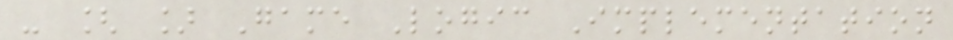- [ ] Game Logic Implementation
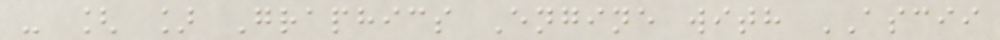- [ ] Graphics Engine with ASCII
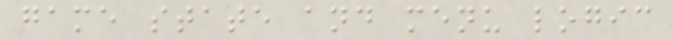game state and menu logic
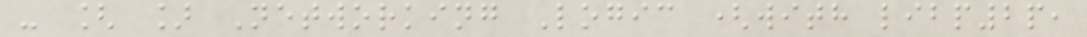- [ ] Networking Logic (with libp2p,
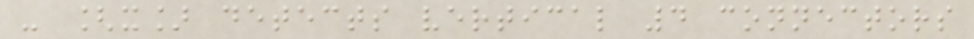- [x] detects vertical 4 connectors
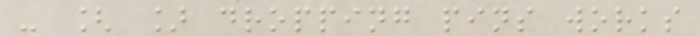- [ ] dropping pins works
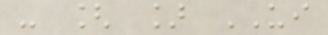- [ ] UI
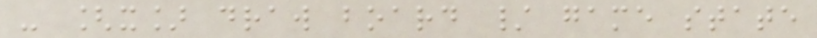- [x] draw board / game state
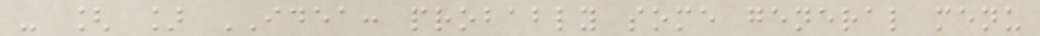- [ ] IDEA: probably some general menu
